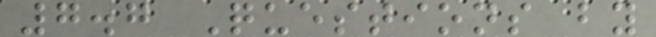7.7 Questions by
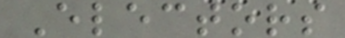Electors
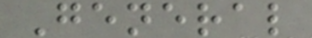General
